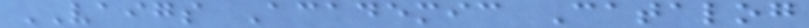VAIGS Academic Catalog
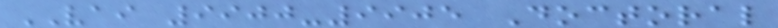VAI 9900-9905 Doctoral
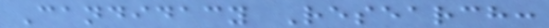Candidacy Research:
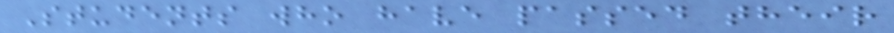Students who have passed their
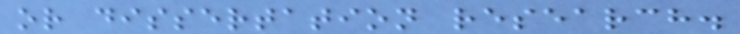or dissertation research.
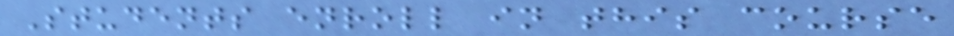Students enroll in this course
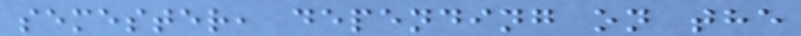semester, depending on the
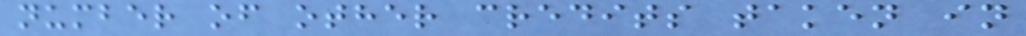number of other credits taken in
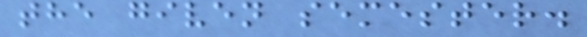the given semester.
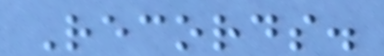Records.
